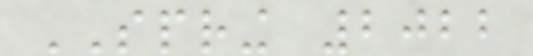SPRING 2022
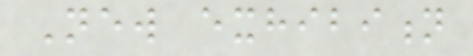New exhibition
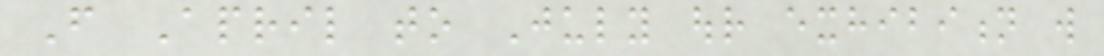From April to July our exhibition will
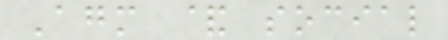Agm & social
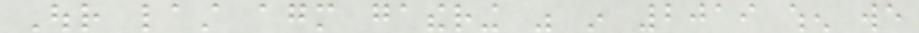Our last agm gathering was in 2019 when we
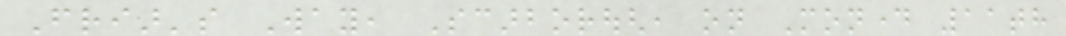Friar's Way, Scarborough, on Monday 11th
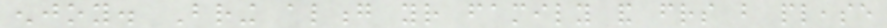enjoy. Bring along your family and friends but please
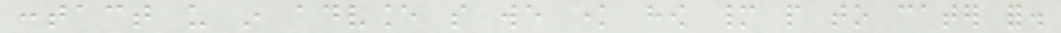contact us in advance so we know how many people to cater for.
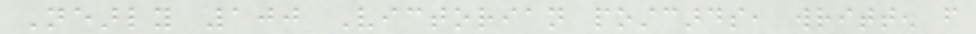Nearly 100 Victorian postcards, written from
